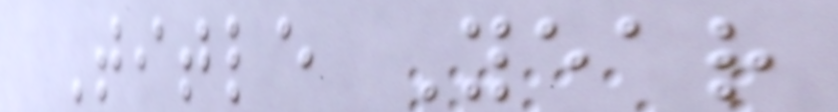Title Year
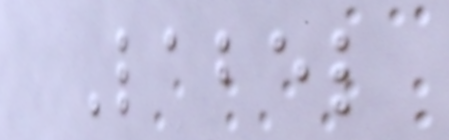Label
